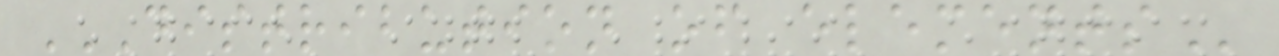DISTRIBUTION OF ELEMENTS
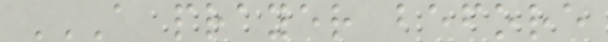A PRAYER BEFORE
